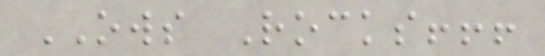OWS Rocks!!!
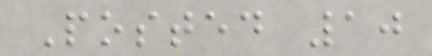Posted 10
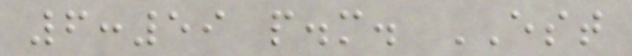6:59 p.m. EST
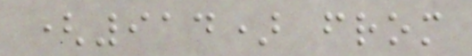(914) from
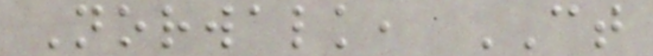Norwalk, CT
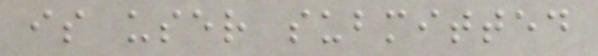is user submitted
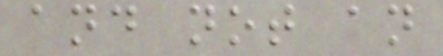and not an
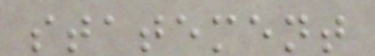statement
